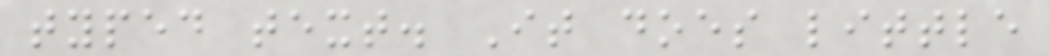typed text. It does little
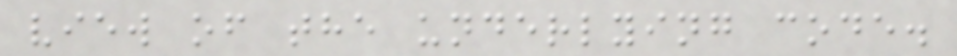view of the underlying code.
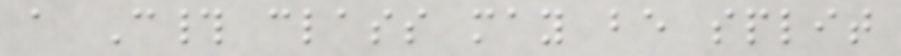a C# class may be split
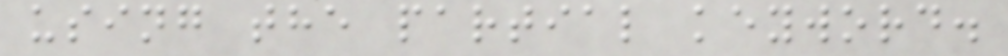using the partial keyword.
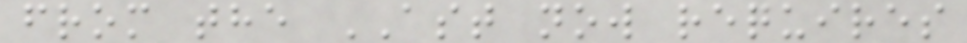from the AST now requires
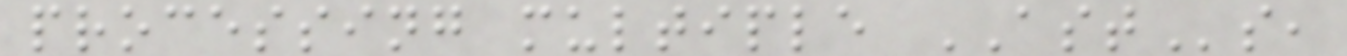processing multiple ASTs,
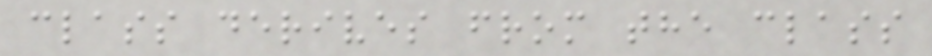class derives from the class
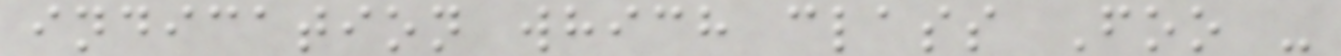indication which class Foo -
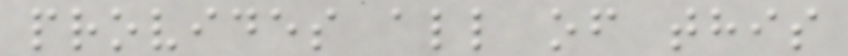provides all of this
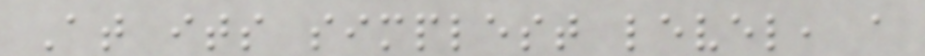At its simplest level, a
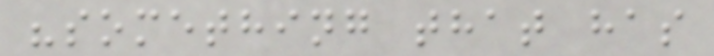"something that has
